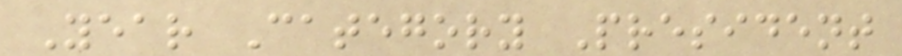Year Category President
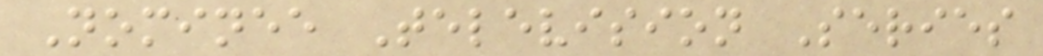Nominee Television Series
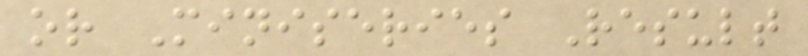or Miniseries Result
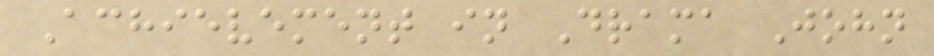Achievement in Drama John
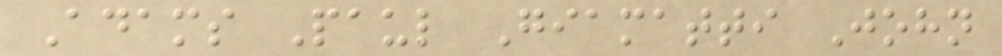Adams Paul Giamatti John
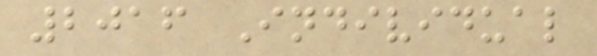2016 Individual
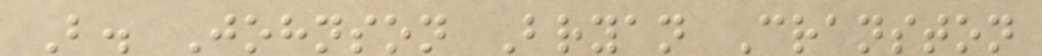B. Johnson Bryan Cranston
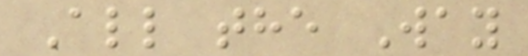All the Way
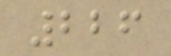226
